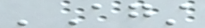'Against
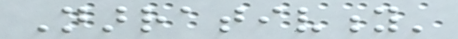Narrativity'
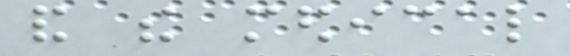and the medical
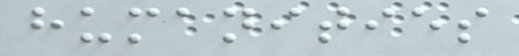humanities
